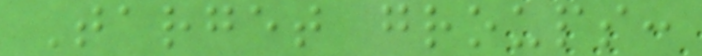Target groups:
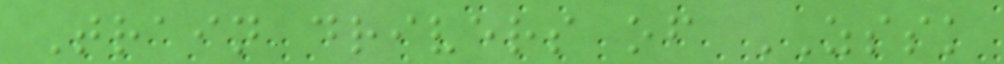Train drivers of ZSSK
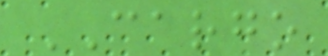CARGO
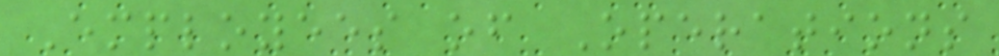Employees of Operations
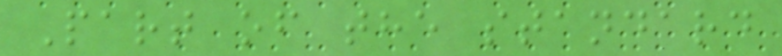Part of the standard
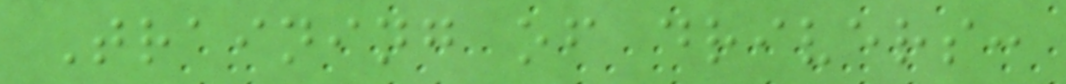Training of drivers:
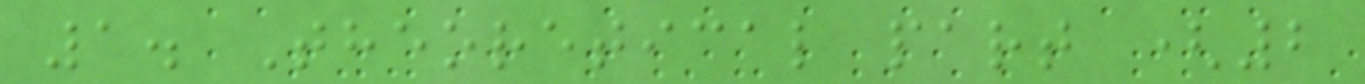1. Theoretical part (2
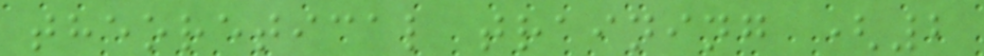theoretical training (2
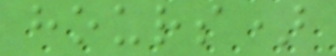hours)
